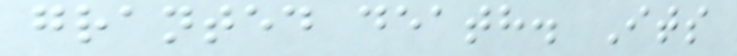granted death. Its
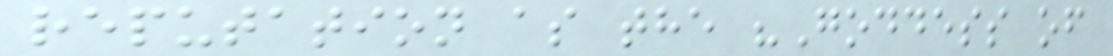reputation as the "Goddess of
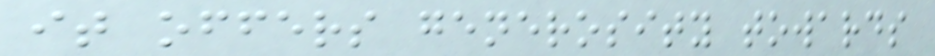it offers generosity towards
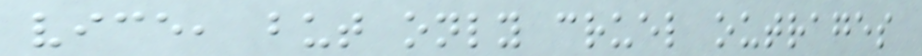vice, but only cruel outrages
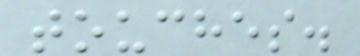touches.
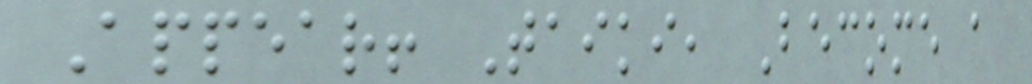Appear! Taiki, Become a
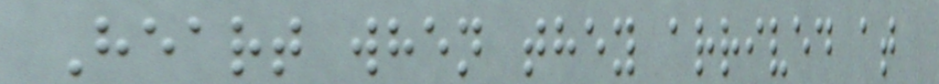Heart when they arrived at
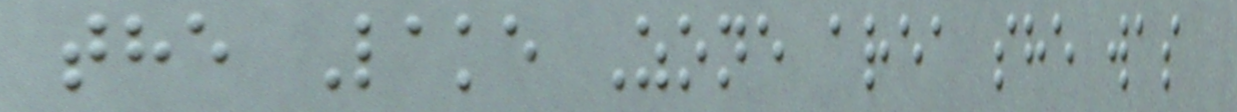the Lake Zone area she was
